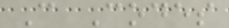C Codes
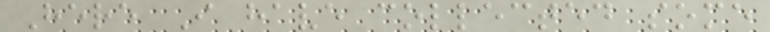Here I have collected some
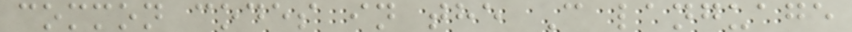common codes in the C language
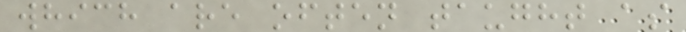which are often taught as
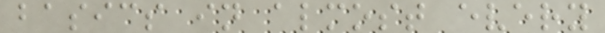basics in almost every
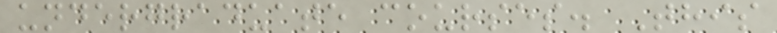undergraduate courses. This
